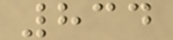834
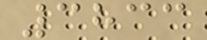3833
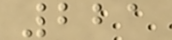221
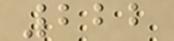222
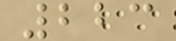223
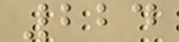224
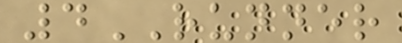4RUNNER
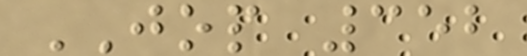JOP 352
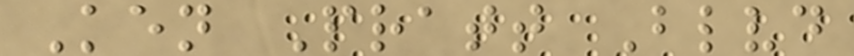Ken Pratt Blvd
